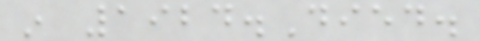in 1924.Died.
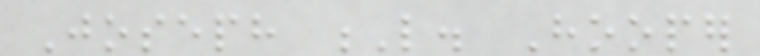Joseph L. Hooper
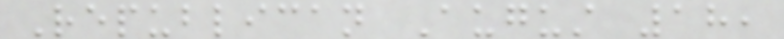Republican August 18,
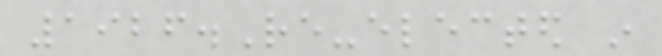1926.Re-elected in
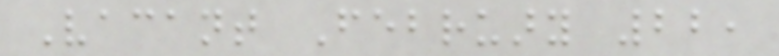Vacant February 22,
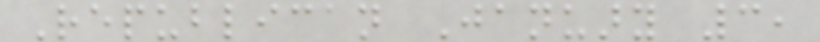Republican January 3,
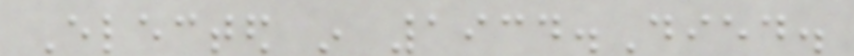Elected in 1934.Died.
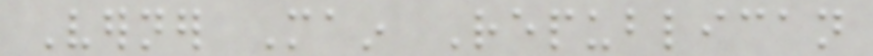Verner Main Republican
